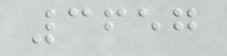3657
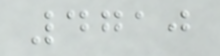4710
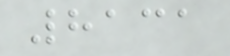8131
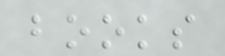books
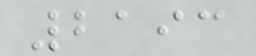2193
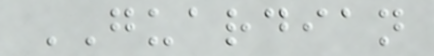GUARDIAN
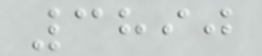3890
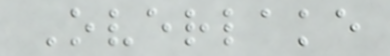Overlake
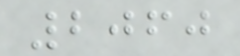2060
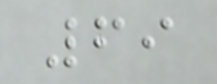69
